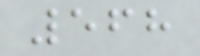568
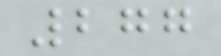277
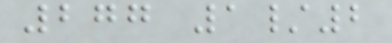277 1/2
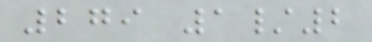279 1/2
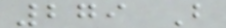279 B
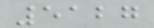5127
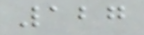127
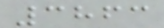3863
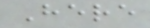Here
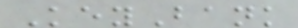KeyBank
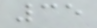35
